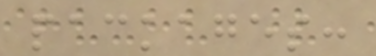packages:
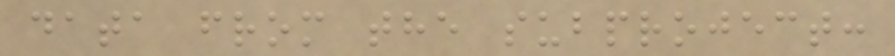data from the subproject:
